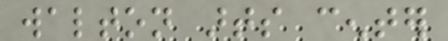walton arts center
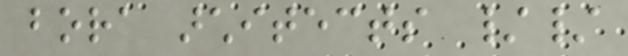bora architects //
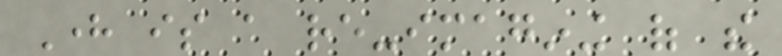Here is a re-imagining of the
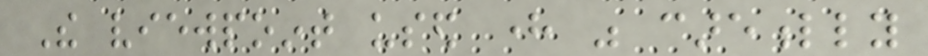The viewpoint used here was carefully
